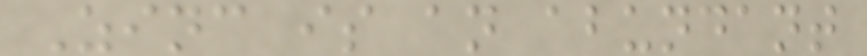Zinc is an abundant
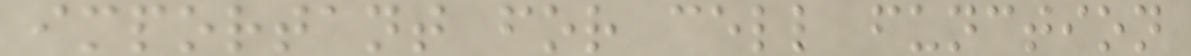important for cell function
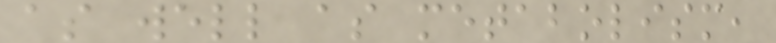as well as metabolism,
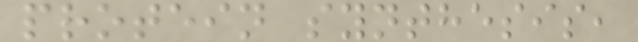protein synthesis,
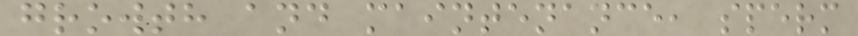growth and maintenance, sperm
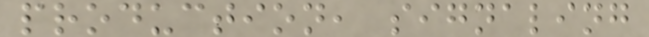production, signaling
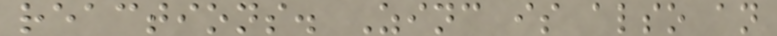reactions. Zinc is also an
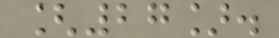[27].
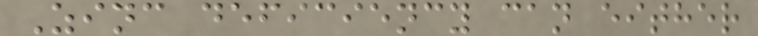Zinc deficiency can either
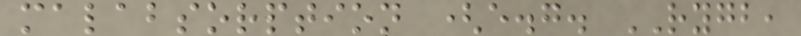malabsorption (e.g. RYGB,
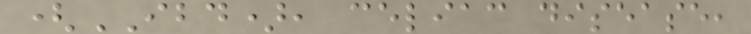(IBD), celiac disease,
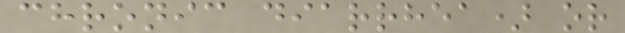chronic diarrhea) or
